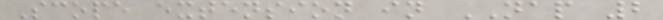Scope extension in NAP 2
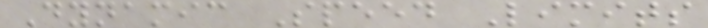Dynamic Speed Limits
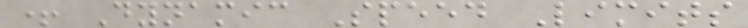+ Dynamic Speed Limits
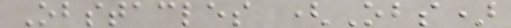Obstacles (Obs)
